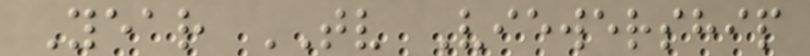Year TV Viewership
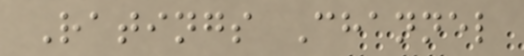Ratings Channel
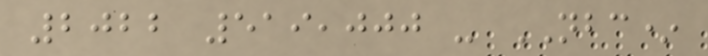2022 519,000 - NBC*
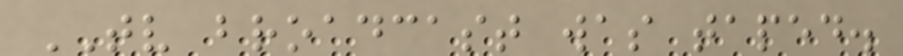TV broadcast was taped.
